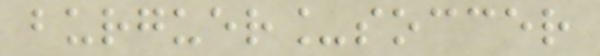burguer_soccer
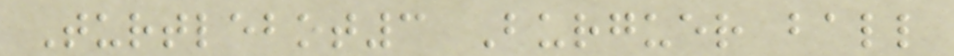Turtlebot3 Burguer ball
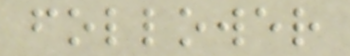follower
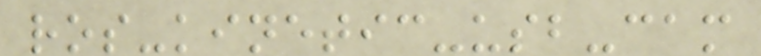ros-kinetic-usb-cam
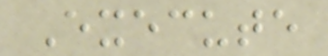Execute
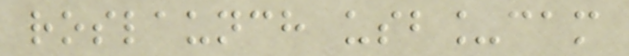roslaunch usb_cam
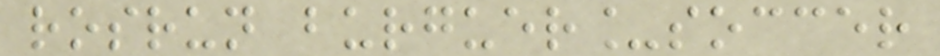rosrun burguer_soccer
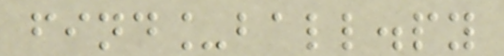find_ball.py
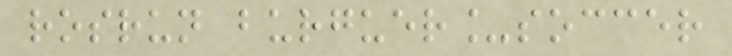rosrun burguer_soccer
